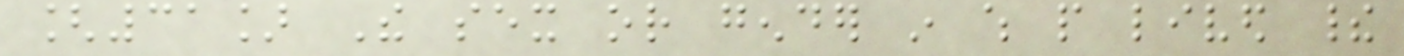[31] The sex or gender in which people lived their
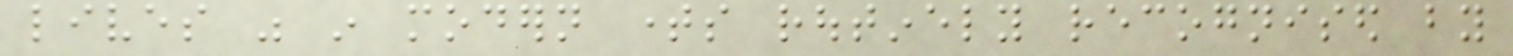lives was in modern times routinely recognised by
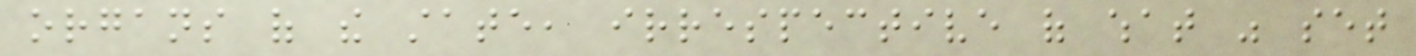organs of the state, irrespective of what was set
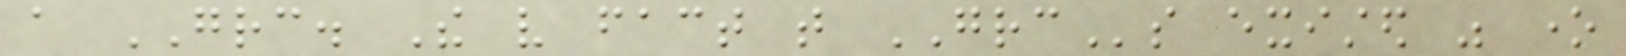a GRC. The very fact that GRCs existed was one
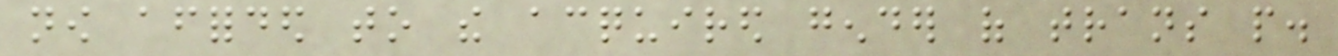now afforded to the acquired gender of trans people.
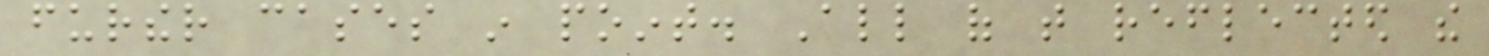further cases in point. All of that reflected the
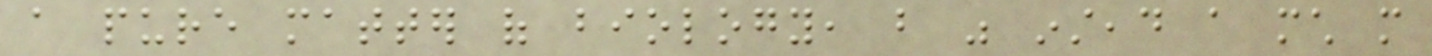a pure matter of biology, but was instead a much more
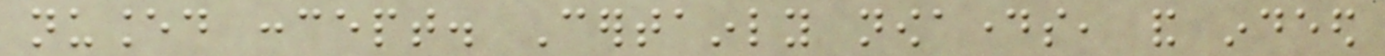nuanced concept. Certainly nowadays, and indeed
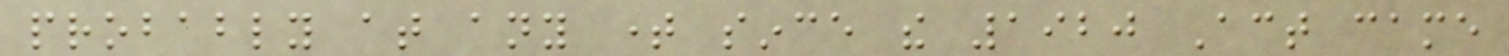probably at any time since the 1920 Act came
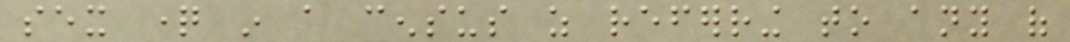sex question in a census as referring to any of
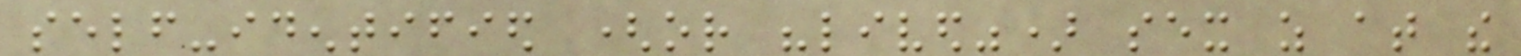self-identified (or "lived") sex as at the
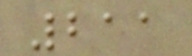211
